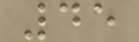45
